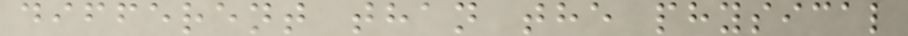different than the physical
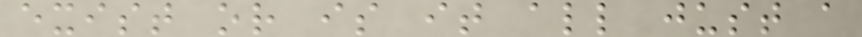exist or is it all just a
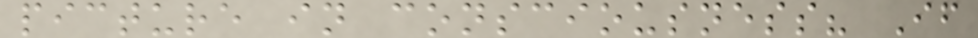picture in consciousness? If
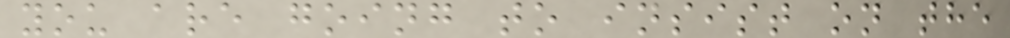you are going to insist on the
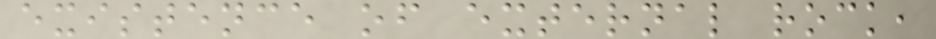existence of external rock,
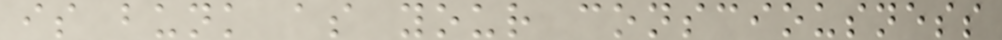is bunk as your consciousness
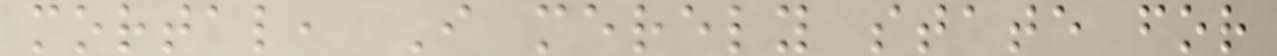mortal, I merely state for
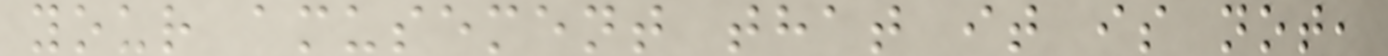your amusement that it is not,
